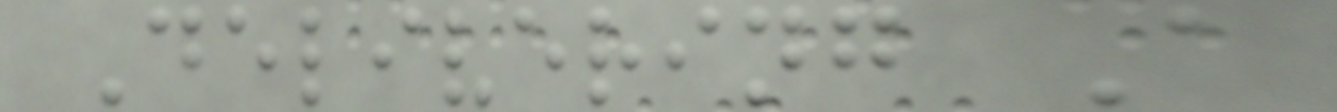Delivering A
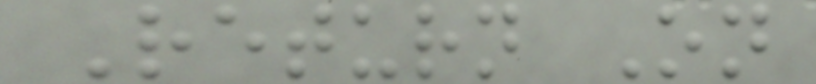Return On
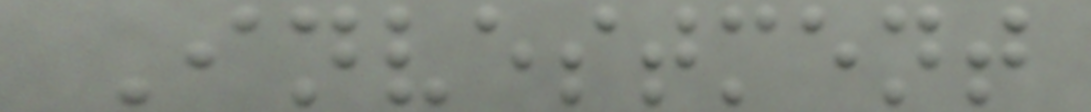Investment
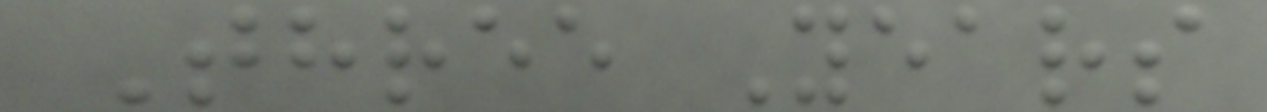Three Years
